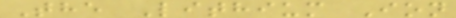The Lithium Ion
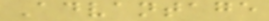Advantage
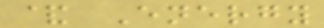& Energy
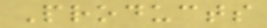Products
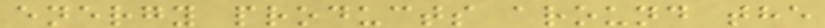energy products around the
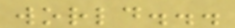world...
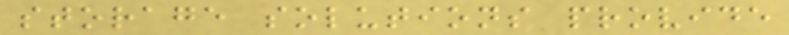storage solutions provide
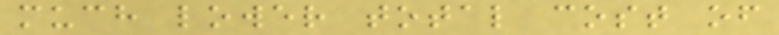much lower total cost of
